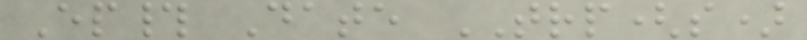Ep# Date TRP(s)
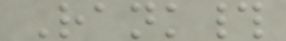Rank#
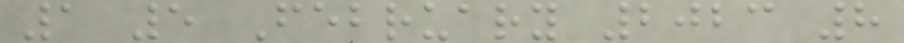1 5 February 2023 8
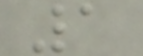1
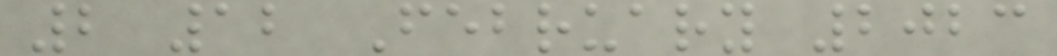2 12 February 2023
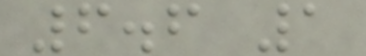6.6 1
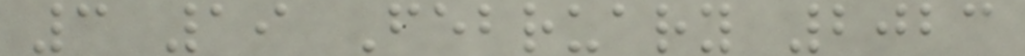3 19 February 2023
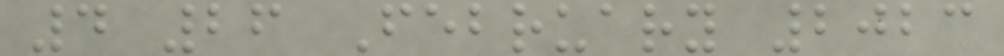4 26 February 2023
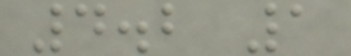4.2 1
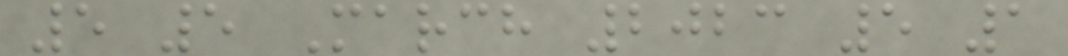5 5 March 2023 5 1
